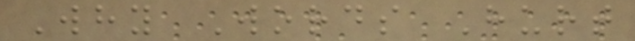Why Words Hurt
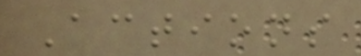Actions
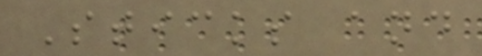Sticks and
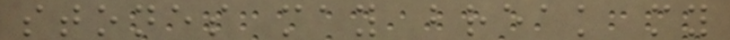stones may break my
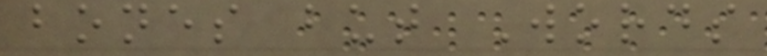bones but Words
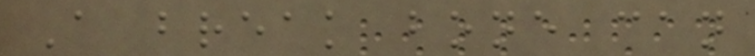A break bone can
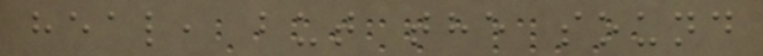heal, but the sound
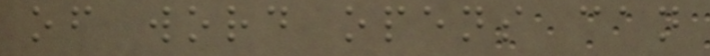of word opens can
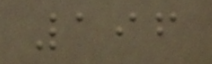196
